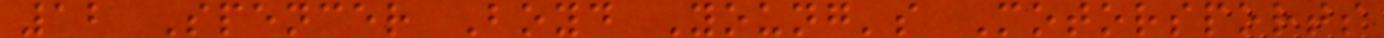12 Spencer Boyd Young's Motorsports
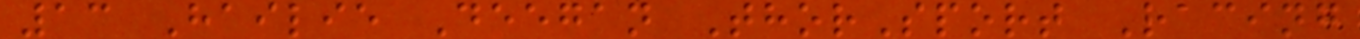13 Hailie Deegan ThorSport Racing
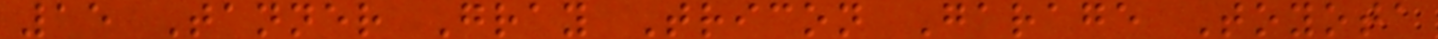15 Tanner Gray Tricon Garage Toyota
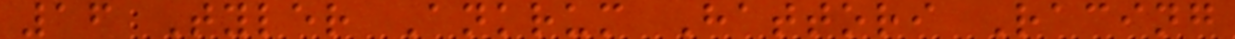16 Tyler Ankrum Hattori Racing
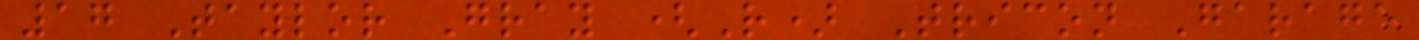17 Taylor Gray (R) Tricon Garage
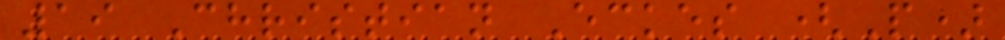19 Christian Eckes (P)
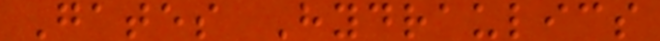Gates Hydraulics
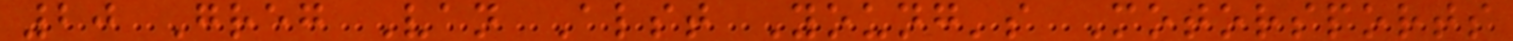20 Greg Van Alst Young's Motorsports
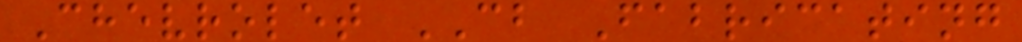Chevrolet CB Fabricating
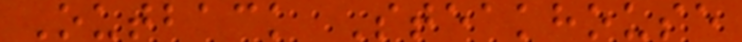Outback Steakhouse
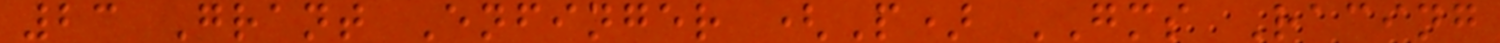23 Grant Enfinger (P) GMS Racing
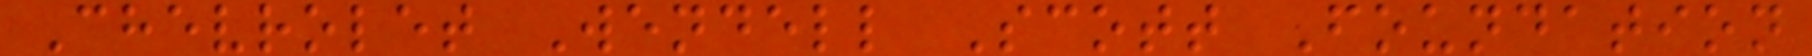Chevrolet Wendell Scott Foundation
